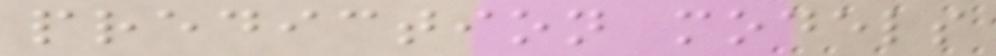prediction models
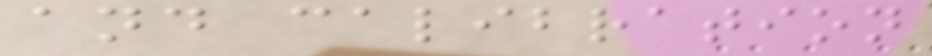and calibration
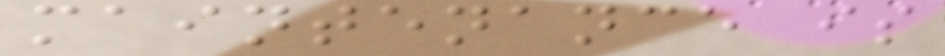maintenance is
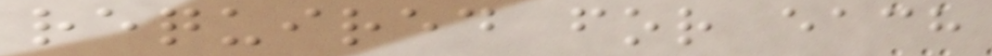required for each
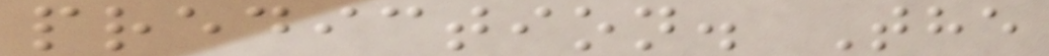prediction. The
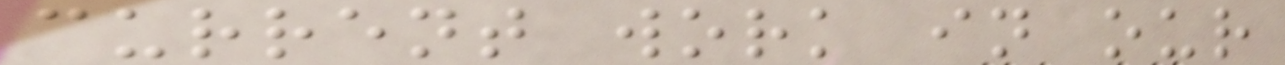current work in our
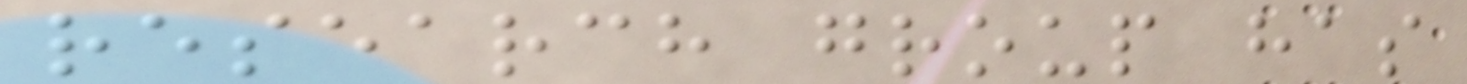research group has
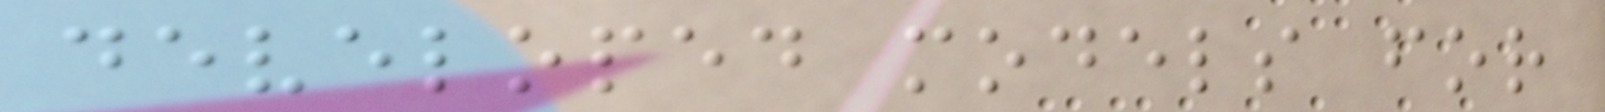developed models for
